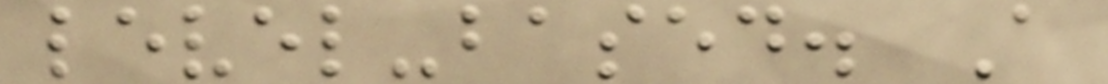level-based. A
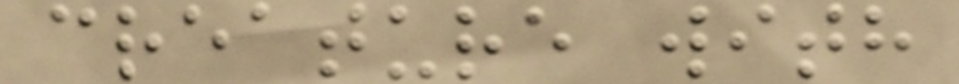creature with
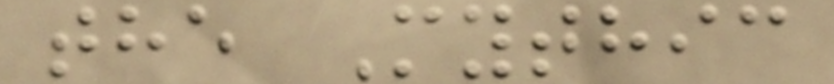the Mythic
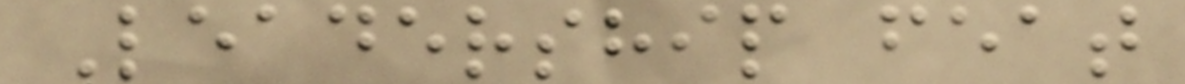Leadership feat
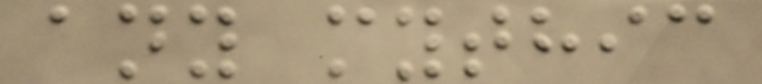any mythic
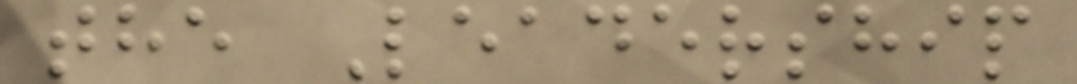the Leadership
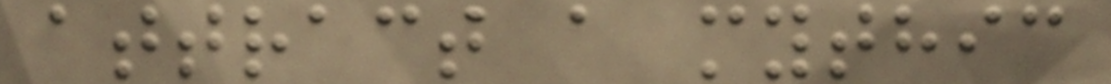attract a mythic
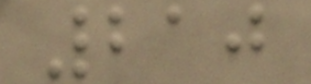210
